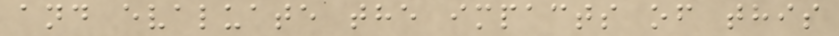and evaluate the impacts of this
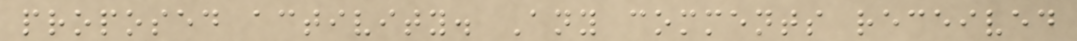proposed activity. Any comments received
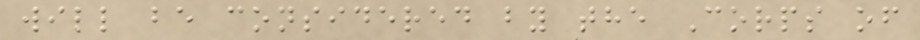will be considered by the Corps of
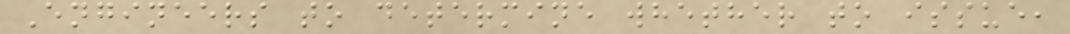Engineers to determine whether to issue,
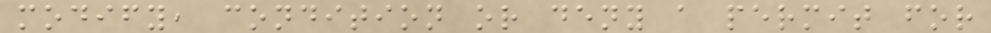modify, condition or deny a permit for
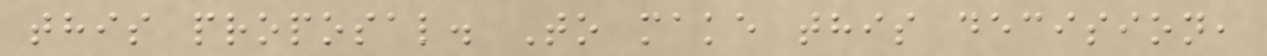this proposal. To make this decision,
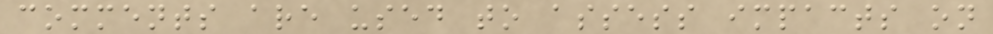comments are used to assess impacts on
